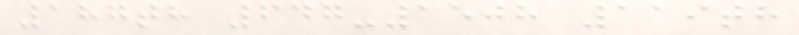187th 647-1508 119th
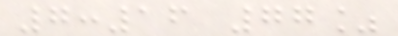7:16 77%
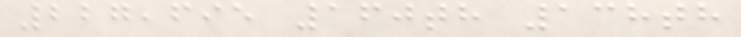227,695 160th 138th
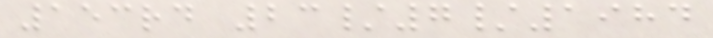153rd 23/7/1984
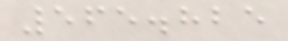565.825
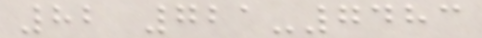82 721-7483
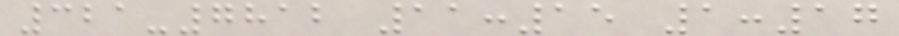321-7812 11:15 1:17
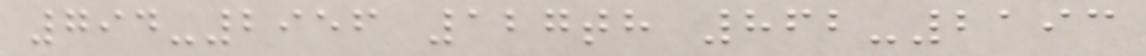794-2956 127th 862-2193
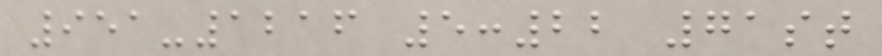951-1216 5:22 71st
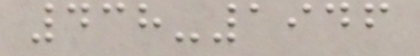438-1946
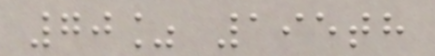70% 195th
